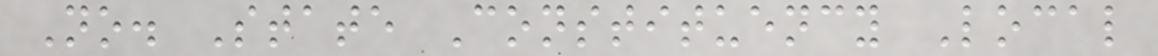No. State Constituency Local
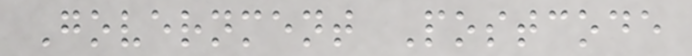Government Postcode
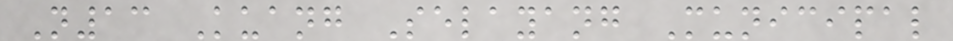N13 Kuang Selayang Municipal
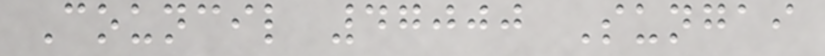Council 47000 Sungai
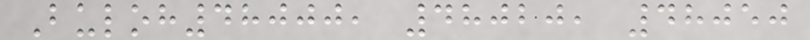Buloh48000, 48020, 48050
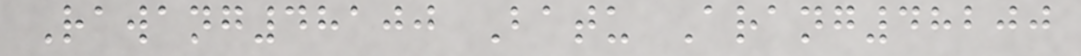Rawang48100 Batu Arang48200
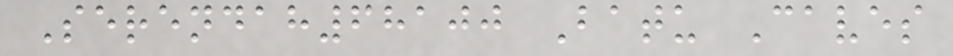Serendah68100 Batu Caves
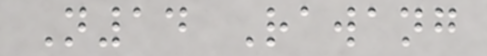N14 Rawang
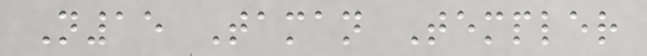N15 Taman Templer
